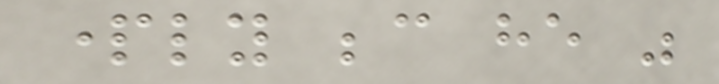partly because he was
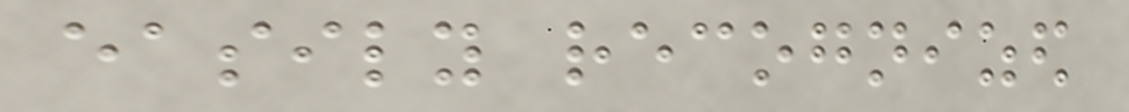easily recognized
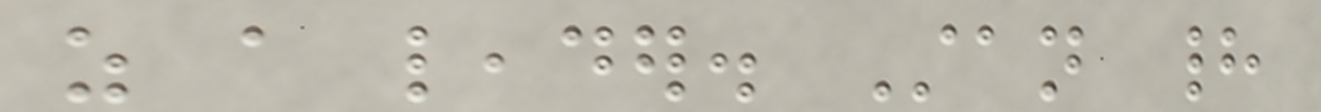as a leader. Stan had
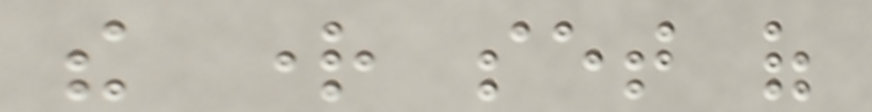the right set of
